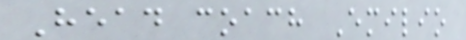Head coach Emilio
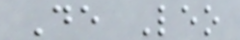De Leo
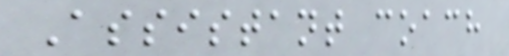Assistant coach
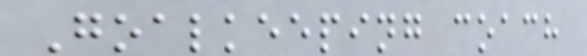Goalkeeping coach
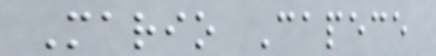Mario Capece
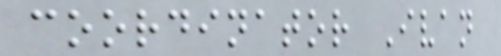coordinator Ivan
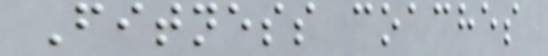Fitness coaches
